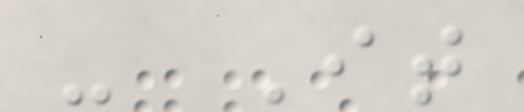- It
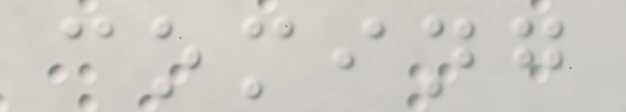coming
